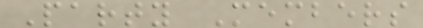Party Members
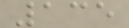135
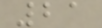21
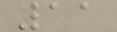11
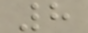8
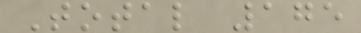Total 175
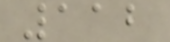112
